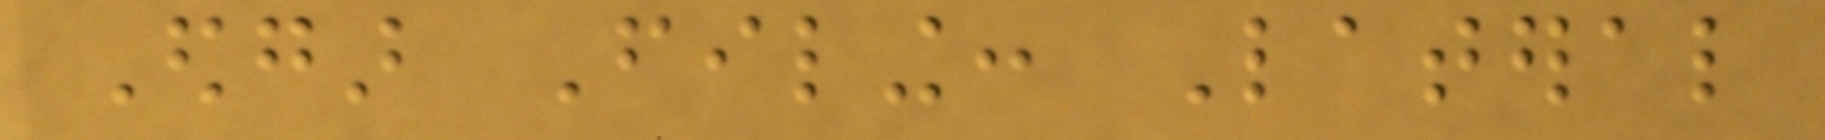Edgar Filing: Lateral
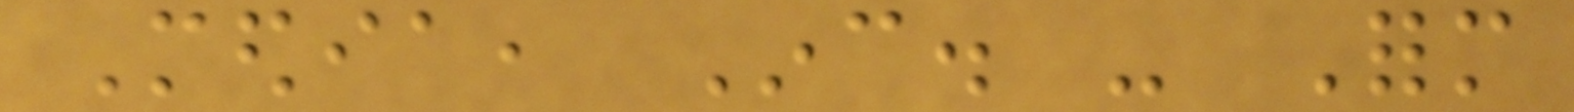Media, Inc. - Form
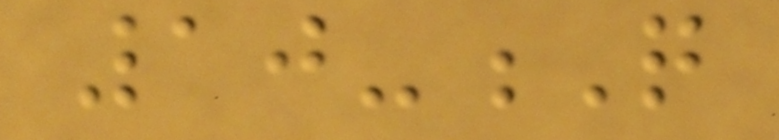10-Q
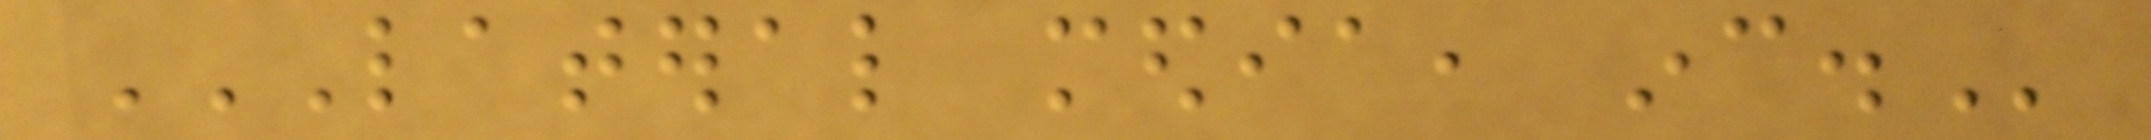LATERAL MEDIA, INC.
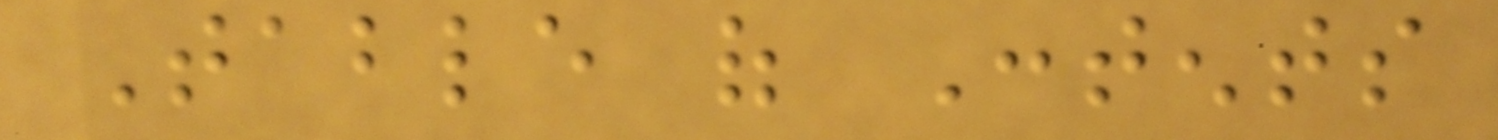Table of Contents
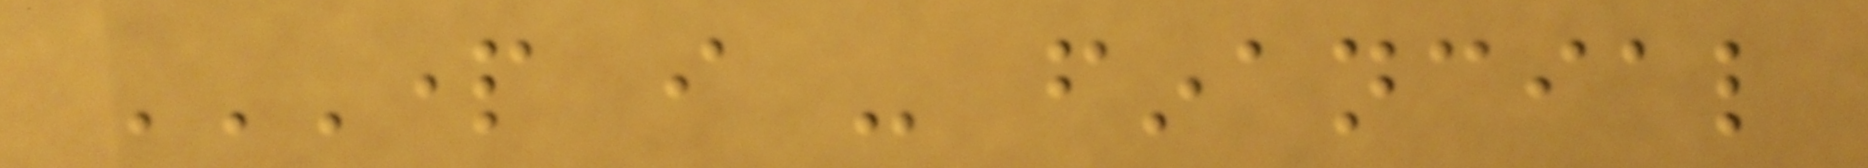PART I - FINANCIAL
